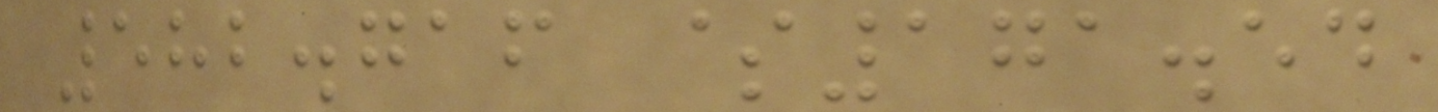582.716 $171.54
